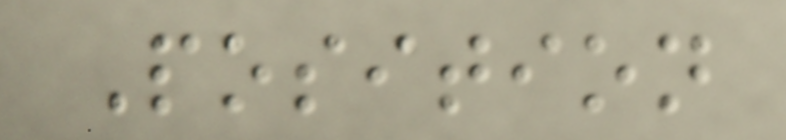Position
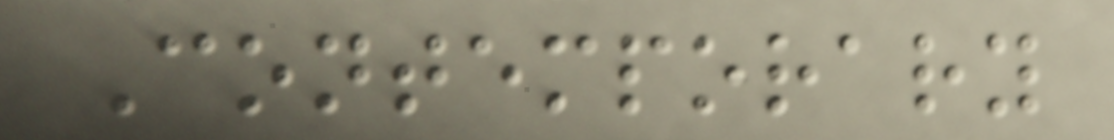Contemporary
